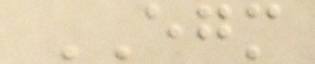EGM
